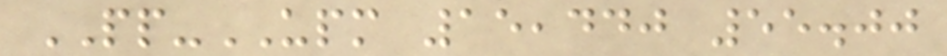PP-UPM 15,440 55.00
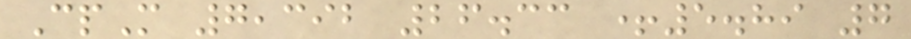CpM 7,392 26.33 +5.89 7
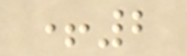+2
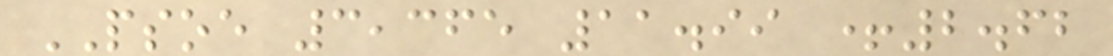PSOE 3,365 11.99 +2.62
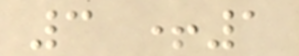3 +1
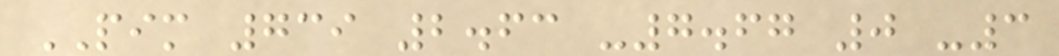PIM 739 2.63 -7.67 0 -3
